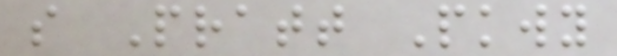s Pratt Pkwy
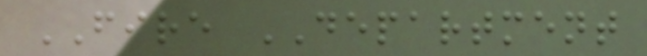FIRE DEPARTMENT
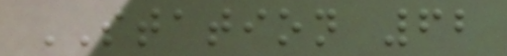STATION 62
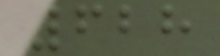628
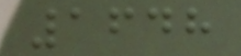1648
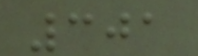301
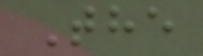The
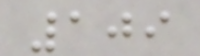109
